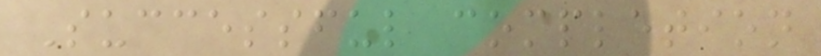Successful completion
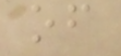of
